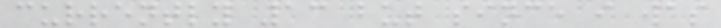currently 13 but since i was
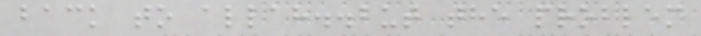back to allah..but the problem
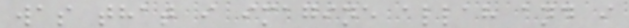was that i imagine allah and i
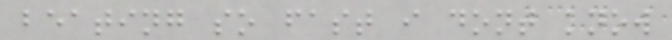beating so fast i dont know
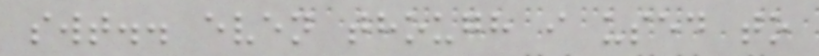swt.. even though i used to
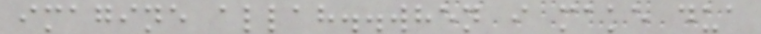imagine allah..when i make dua
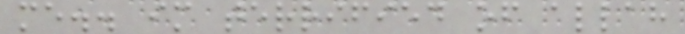me.. im terrified of allah
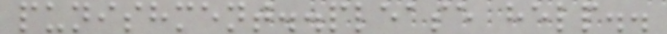punishment..please help..
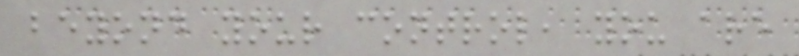beyond your control, you are
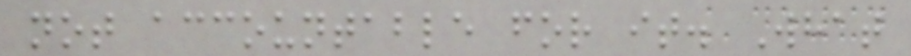not accountable for it. What
